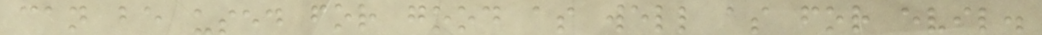can be used for good as well as for evil.
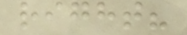right?
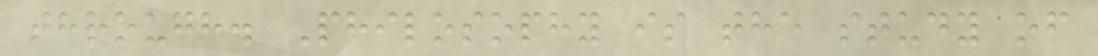through. Philosophy is the study of
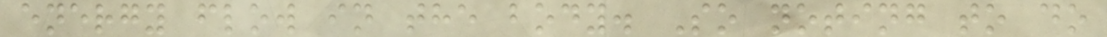energy flow in the body. So noting to do
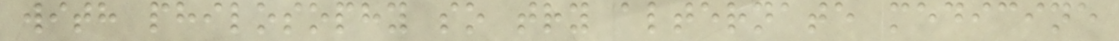with philosophy so try alternate medicine
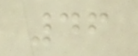46
